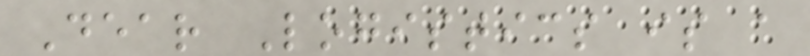Dear Logistics is a
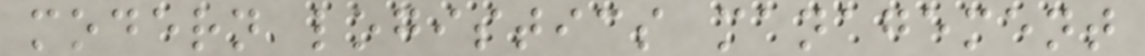modern logistics management
